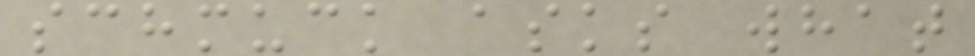schmuck asks what
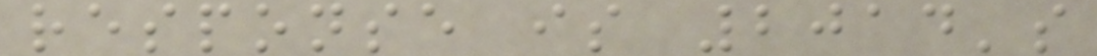response is 2014's
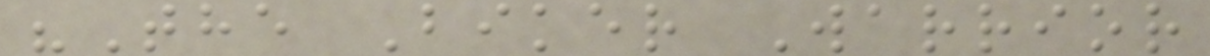"The Biker Warrior
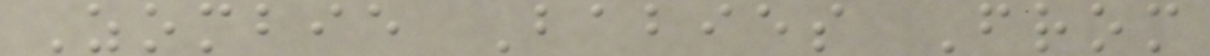Zombie Babies From
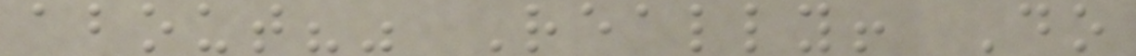about?" Really! Do
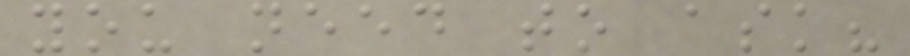you need to ask?
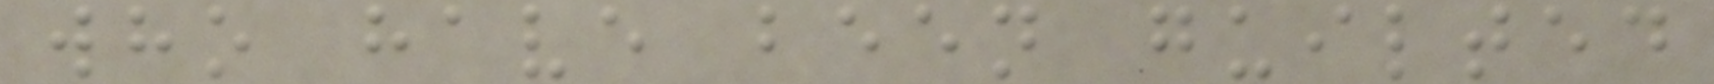who have been guilted
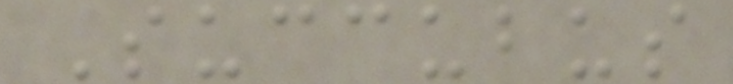Succubus
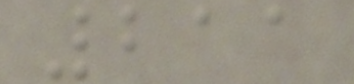211
